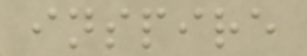inspire
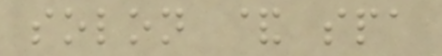solon & spa
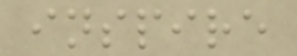inspire
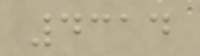4314
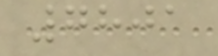7801
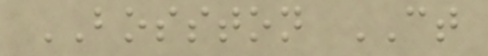BOSSTON CT
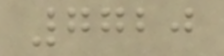7720
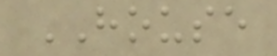HOUSE
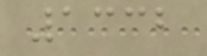1332
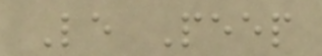Le Peep
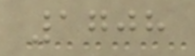1708
